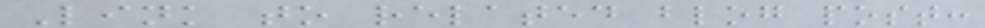Link to related blog post:
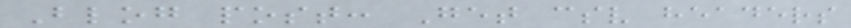Blog post: Get csv headers
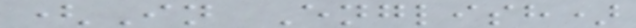(In English)
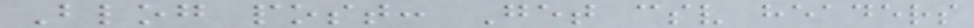Blog post: Get csv headers
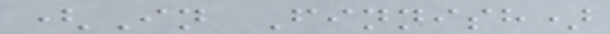(In Finnish)
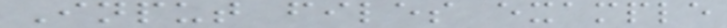Input files example
